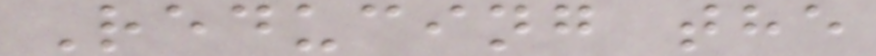Reducing the
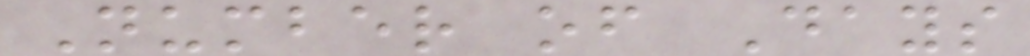Number of Days
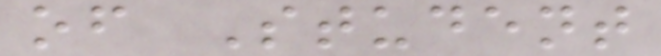of Student
